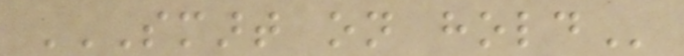SMART ON HOLD
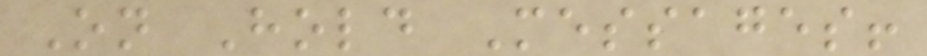On Hold Messages!
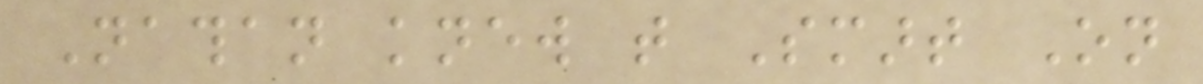Nathan knew that Smart On
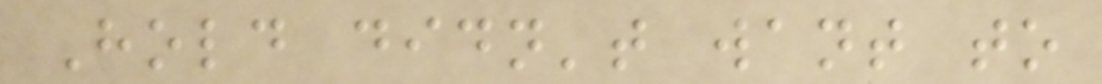Hold didn't want to
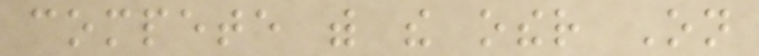compete with the other On
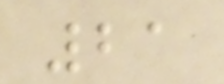21
